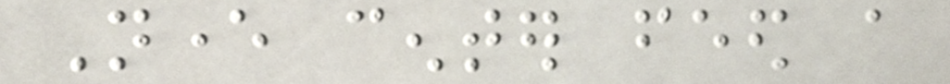Never center feed a
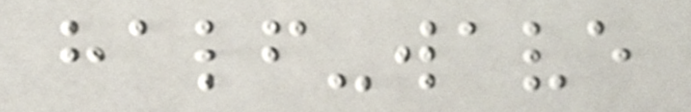half-wave
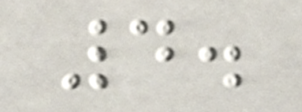4.
